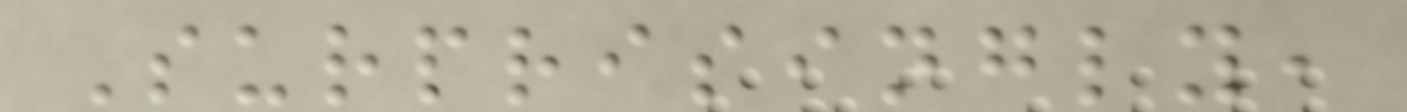Surprisingly,
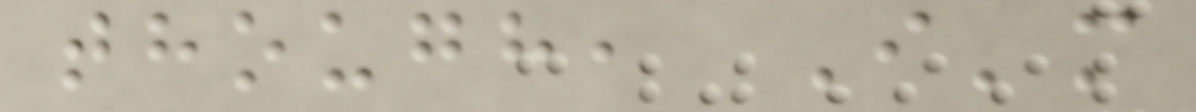though, I'm
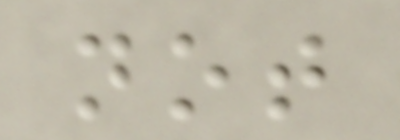not
